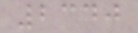2340
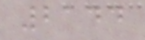2144
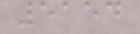5154
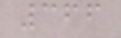366
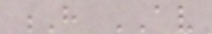H AV
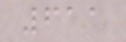611
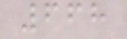668
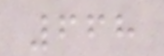668
